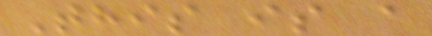This is a
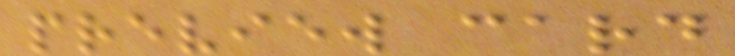preview card
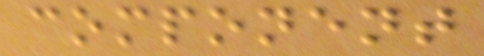component
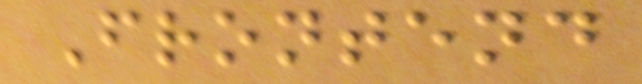Frontend
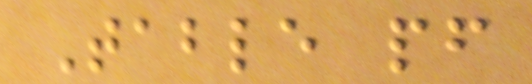Table pf
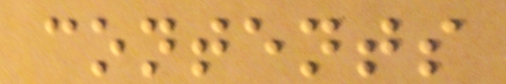contents
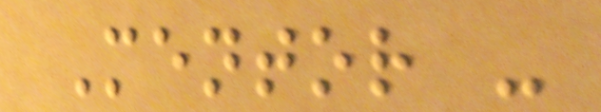Mentor -
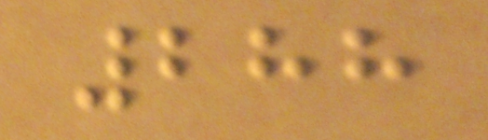288
